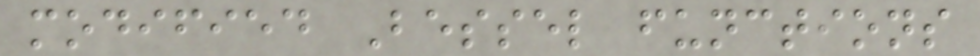modified Bessel functions
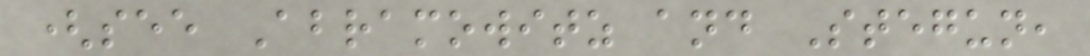(see Abramowitz and Stegun,
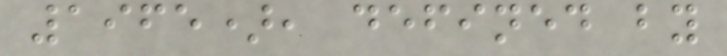1965), defined by
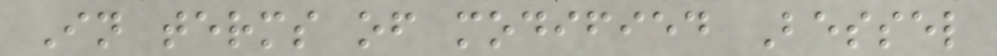In terms of modified Bessel
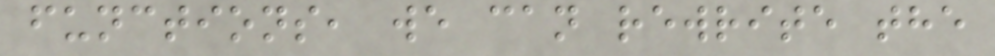functions, we can rewrite the
